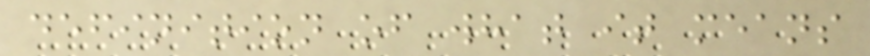definition of what it means
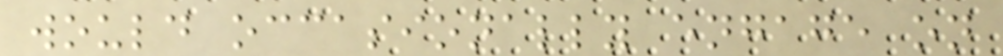would occasionally engage on
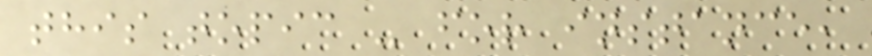this topic - for instance,
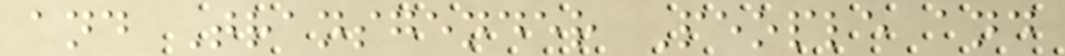and Transgender People and
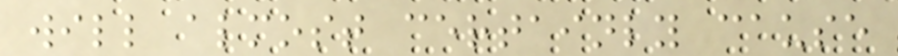will almost certainly cause
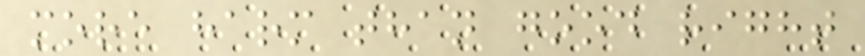more harm than good right
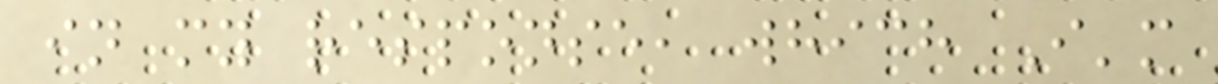in my response, which I'm
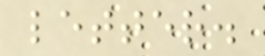letter.
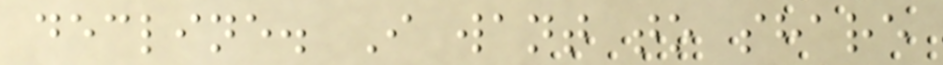decline. I want to share
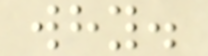why.
